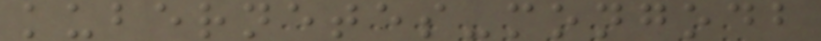kubernetes-mongodb
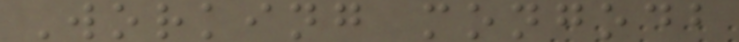Working mongodb
